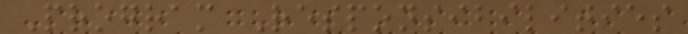Program Responsibilities
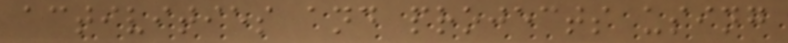activities and projects using
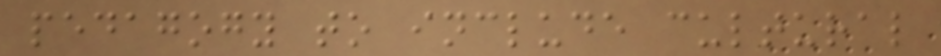pedagogy to include cultural
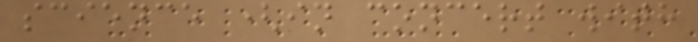science (in concert with
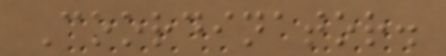Coordinator.
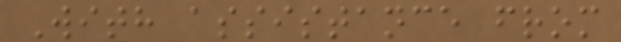With assistance from
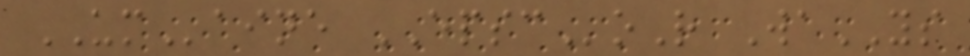UMaine EPSCoR WaYS
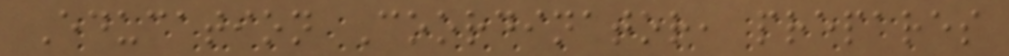Education Coordinator, prepares
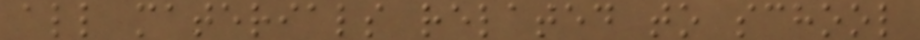all materials related to school
